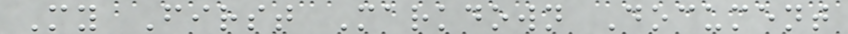My First Markdown Document
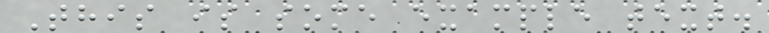This is some example text.
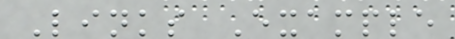Links Example
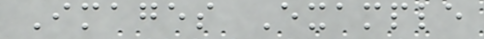Images Example
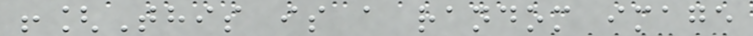![This is a random image
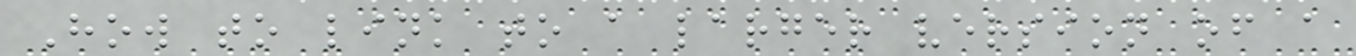How to link to a larger version of a
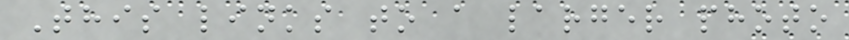This links to a larger photo
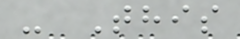- This
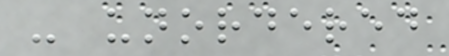- unordered
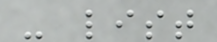- list
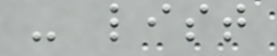- list
